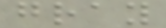gray
